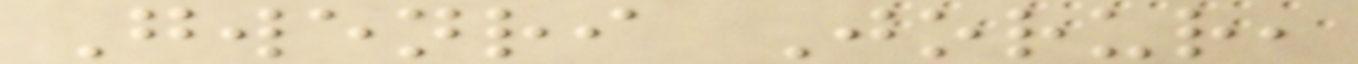Gwenri Jorur,
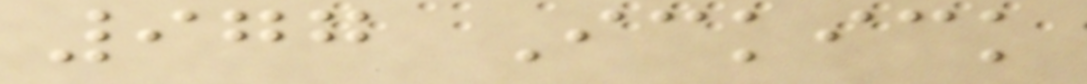977 Ickick
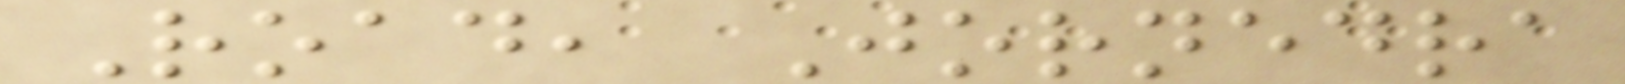Road, Jornedra
